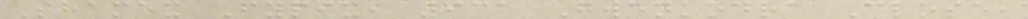Shamex Fypix, 931 Gwenkodra Close,
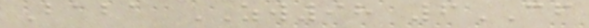Baba ZW98 6CF
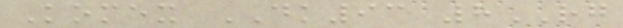Komex DK93 8RG
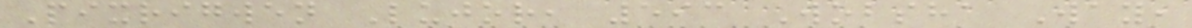Pixrigwen Lujor, 593 Wobsha Way,
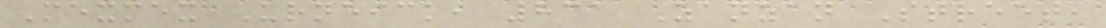Mexmex Urneick, 831 Zanzan Street,
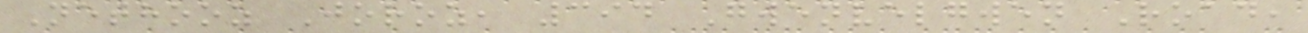Nethooz Joroz, 394 Gwenvelgwen Road,
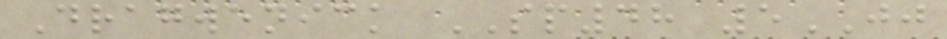Dragwenick SP48 5JJ
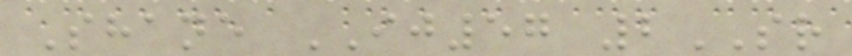Shane IJ57 2SR
